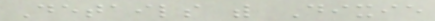Details with Dixie
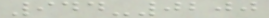944-0200
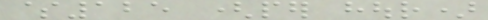$125 (per hour)
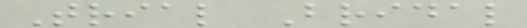Trial Bridal
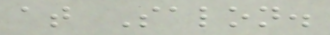at Salon.
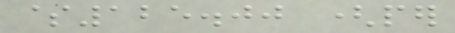$125.00 (per
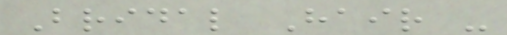Bridal Hair -
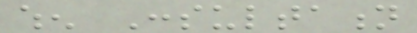when Consultation
